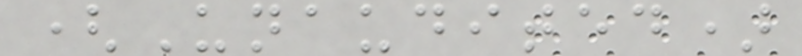(Unaudited)
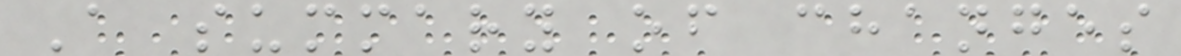A summary of changes
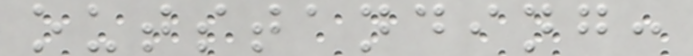outstanding:
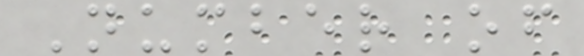Number of
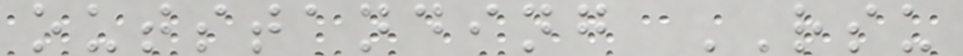outstanding RSU
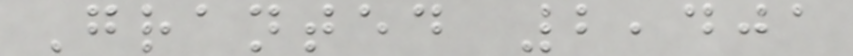Granted 2,401
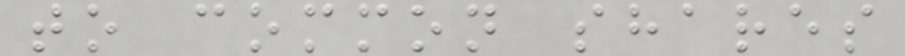to common shares
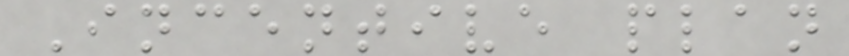Incentive plan
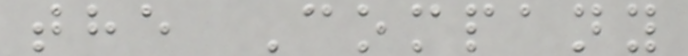the Company
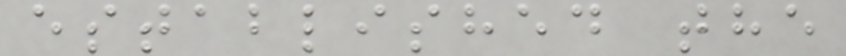established the
